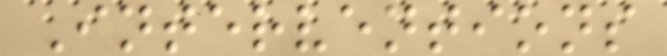Interventions
